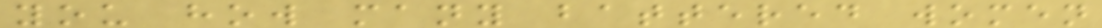you how many battered women
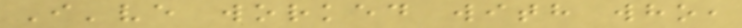I've worked with who,
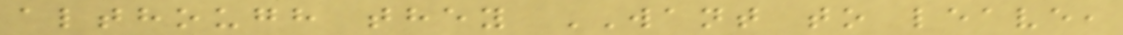although they WANT to leave,
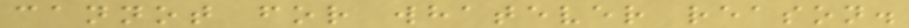cannot for whatever reason.
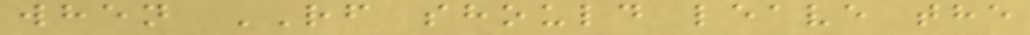when RF should leave the
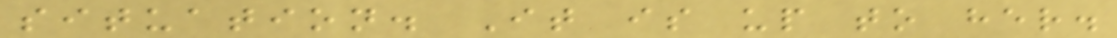situation. It is up to her.
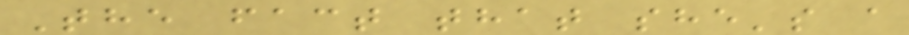The fact that she's a
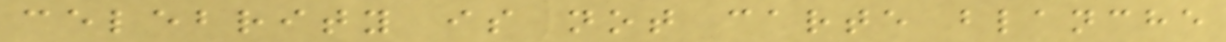celebrity is not carte blanche
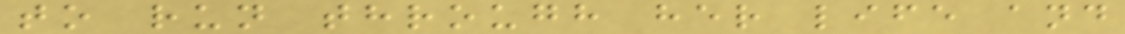to run through her life and
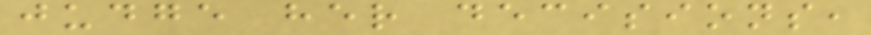judge her decisions,
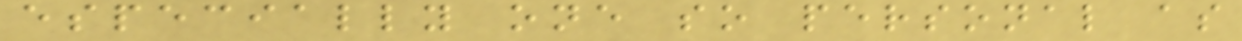especially one so personal as
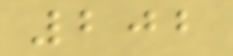202
